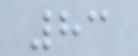83
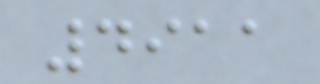4911
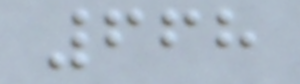668
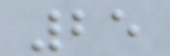25
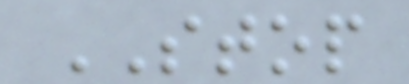STOP
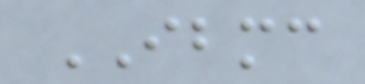IBMC
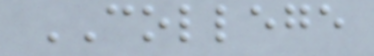COLLEGE
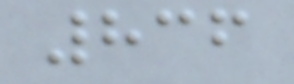836
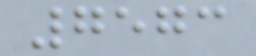7573
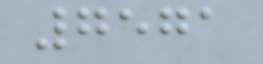7571
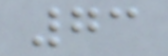73
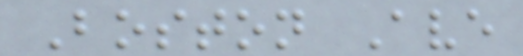Boston Ave
